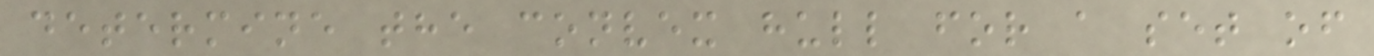determine the convex hull for a set of
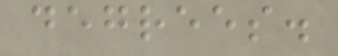degrees.
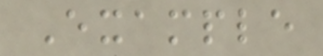Example
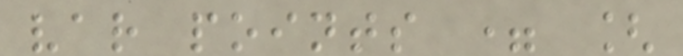var points = [
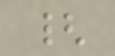{
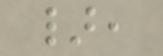},
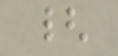{
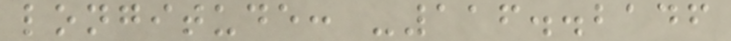longitude: -116..2146
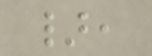},
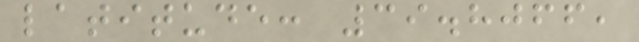latitude: 39.8066,
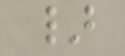}
